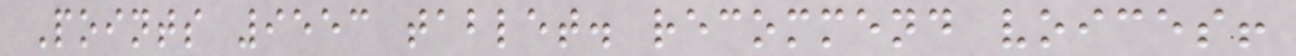Points 9553 tablet. recommend voices!
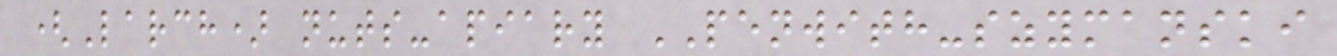(Larch) nuts-apiary PENWITH-szymanski
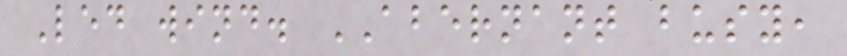Led wind. ABERNANT busy,
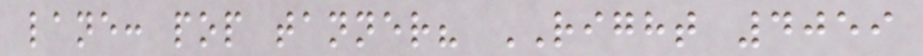lane: pop tanner? RIGHT 4059
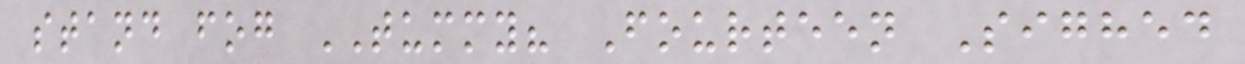stand fog TUMMY? Fourteen Sighed
